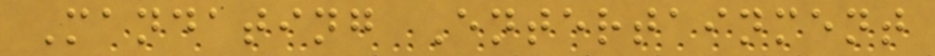Mandating Entertainment
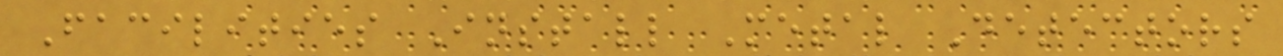Facilities Install Metal Detectors
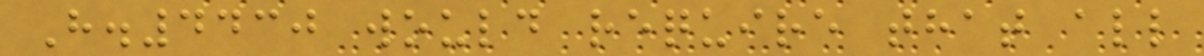H.4430 would require that all
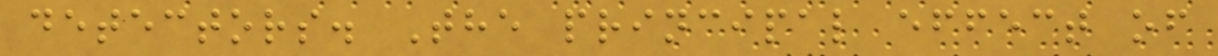detectors. The principal effect of
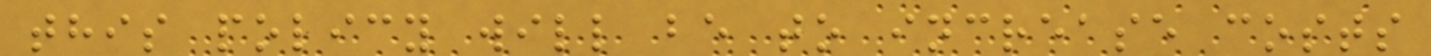this policy will be to increase costs
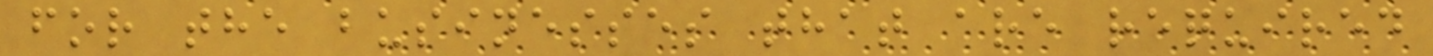for the businesses that are required
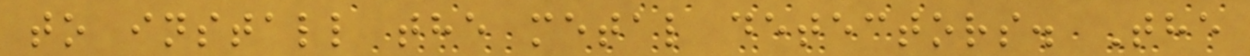to install the metal detectors. The
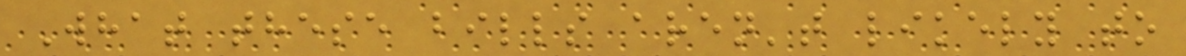What these bills aren't likely to
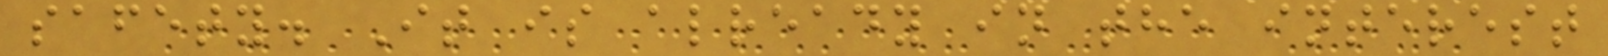safety. It is already in the interest
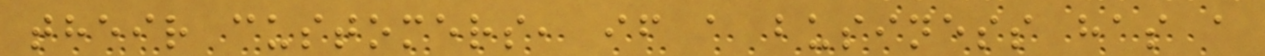their customers, if a business has a
